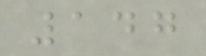147
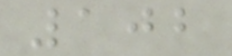102
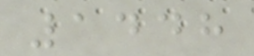1448
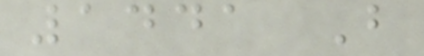1441 B
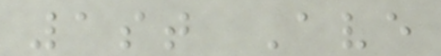1st Ave
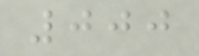000
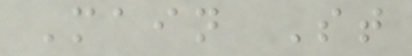Main St
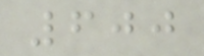600
